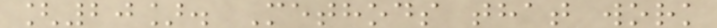[20]. Methods that work
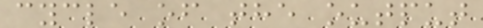cycle of the output
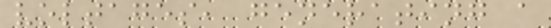voltages, generating a
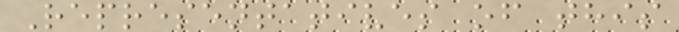Representatives of this
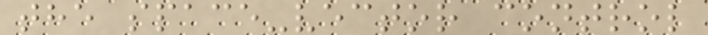the space-vector control
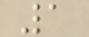1
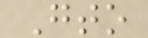Gto
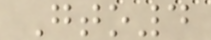Gto4
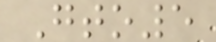Gto5
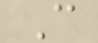C
